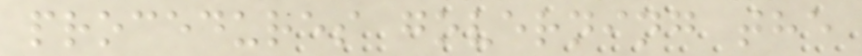procedures governing the
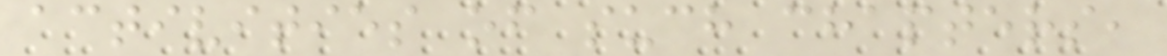activities of such chapters,
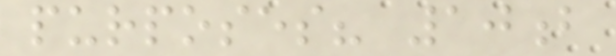purposes? 10b
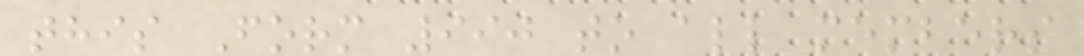this Form 990 to all members
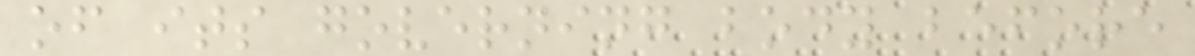of its governing body before
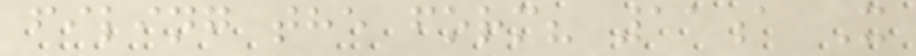filing the form? 11a X
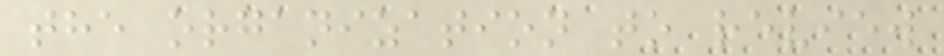the organization to review
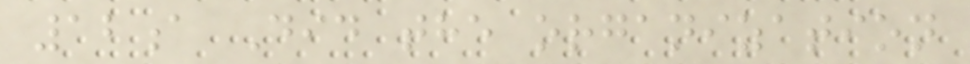12a Did the organization
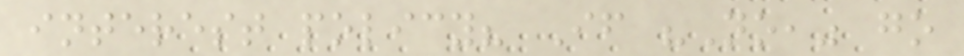interest policy? If "No," go
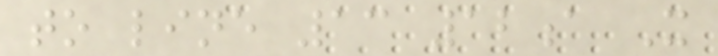to line 13 12a X
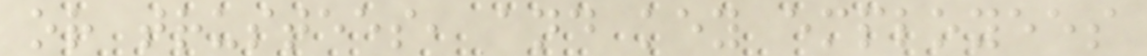or trustees, and key employees
